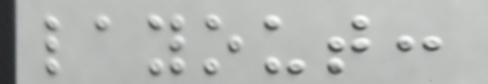layout:
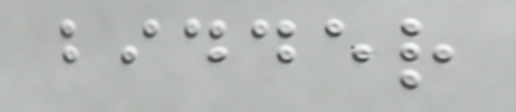bidder
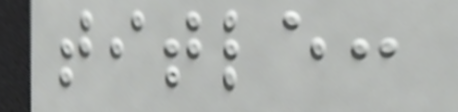title:
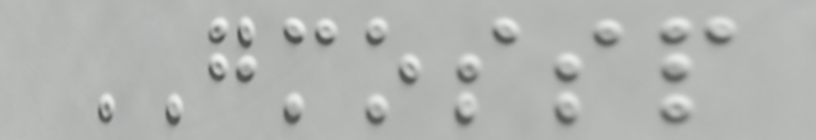GMOSSP
